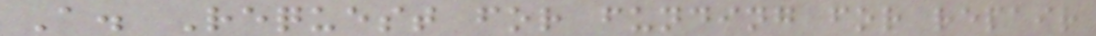A. Request for funding for repair
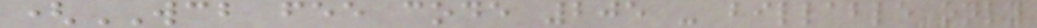(WCB fee code 205 - billable only
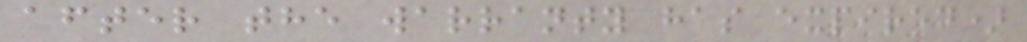after the warranty has expired)
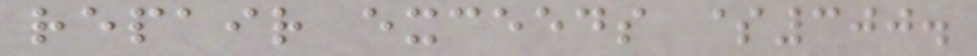repair exceeds $300.
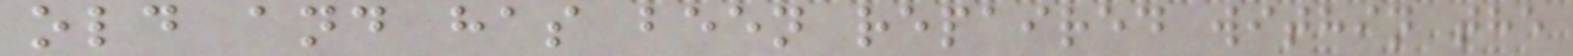old and has been repaired within the
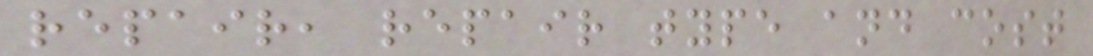repair, repair type and cost
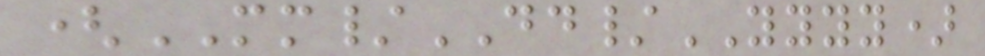(MM/DD/YYYY)
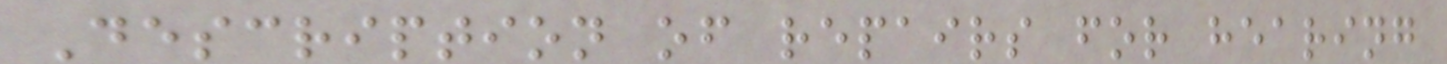Description of repairs for hearing
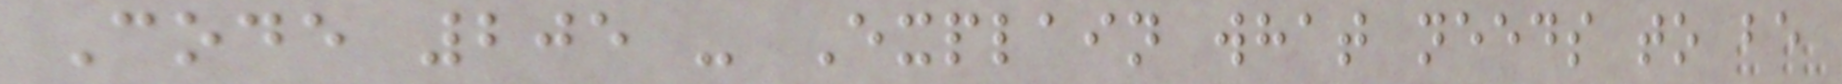Code 205 - Explain what needs to be
